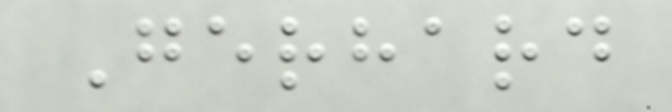Gerhard
